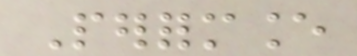Performance
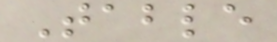Table
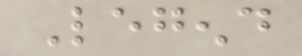Legend
